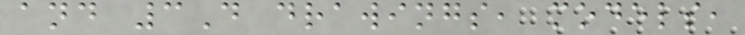and 3D drawings, models,
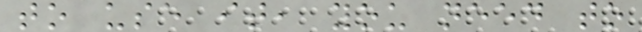to use it, you need to
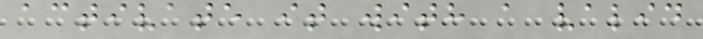activate it with a valid
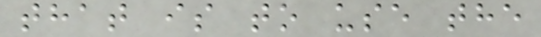that is to use the
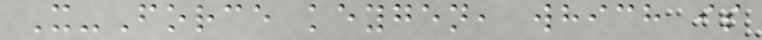X-Force keygen, which is
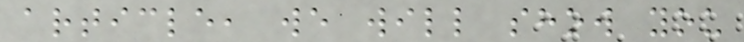article, we will show you
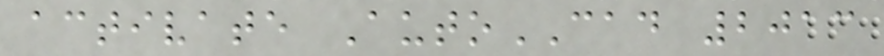activate AutoCAD 2013
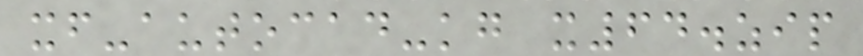xf-autocad-kg x64.zip
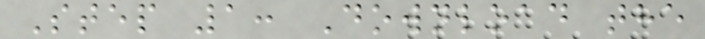Step 1: Download the
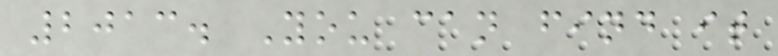2013. You can find it
